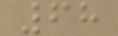68
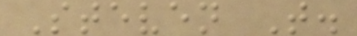Steven T.
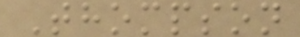Thompson
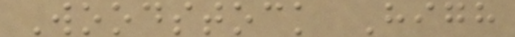Woodstock High
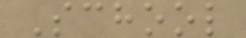School
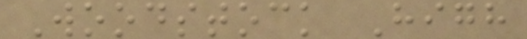Woodstock High
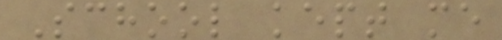School kept me
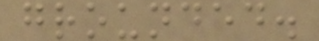grounded.
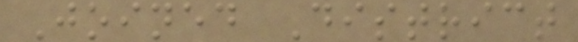Joined District
